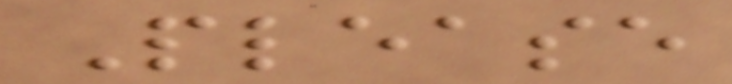Please
